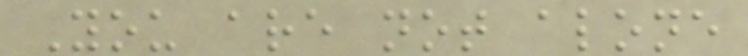You are not alone
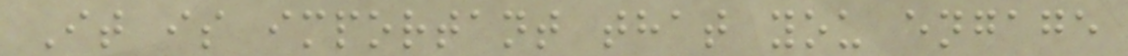It is important that you engage
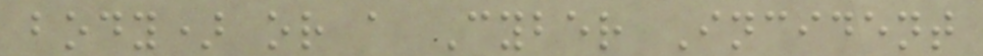body) or a Cyber Incident
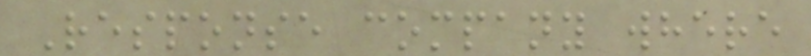Response company where
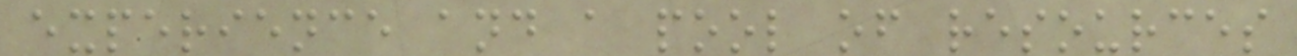experience and a pool of resources
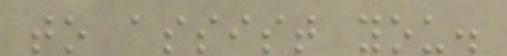to assist you.
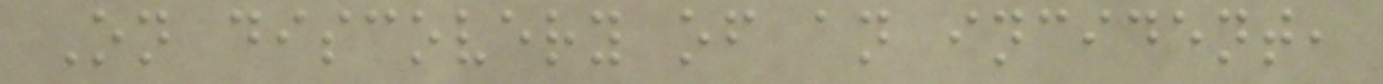On discovery of an incident,
